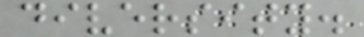diversity.
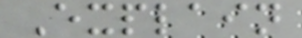Explain
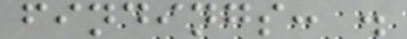findings: .
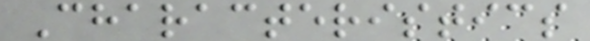Characteristics
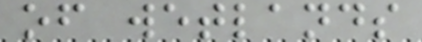of wetlands
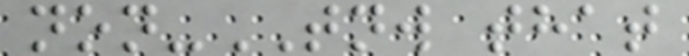non-TNW that
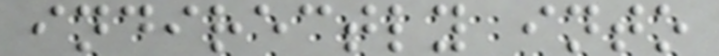indirectly into
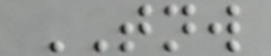TNW
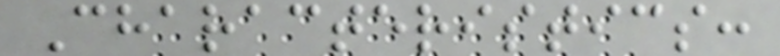Characteristics:
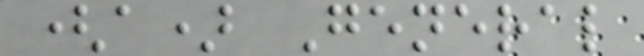(a) General
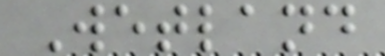Wetland
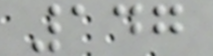147
